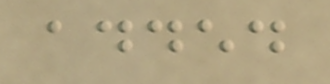added
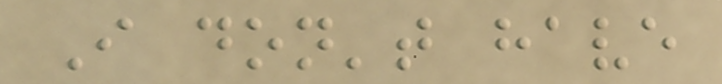I don't have
